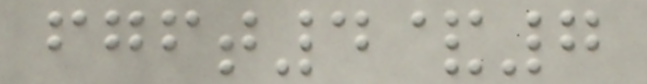fgft4&7
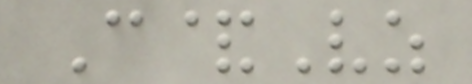C&Vz
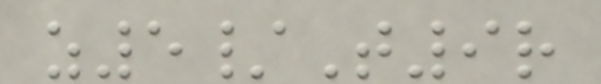z5/T9r
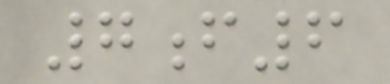7f6
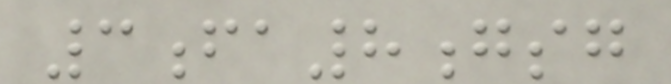3fa8gsg
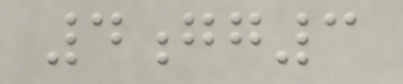4gg3
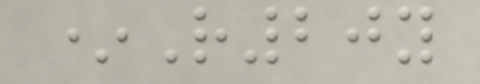*R20y
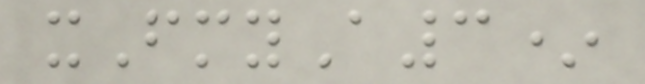xFmyA3*
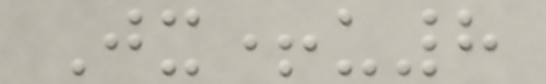Jx+u8
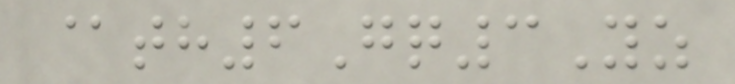@th6Gq3Yz
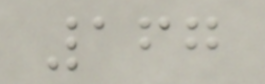167
